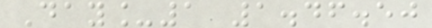Day_1 1.46.50
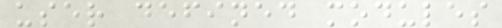user defined modules
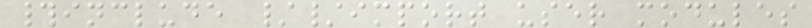#include //import user modules
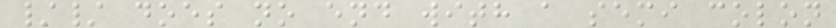// does no end with a semi colon
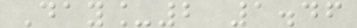Day_2 1.46
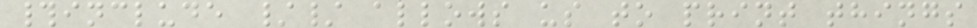#include // allows us to print things
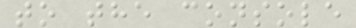to the console
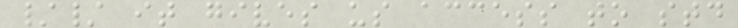// it gives us access to std
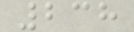238
